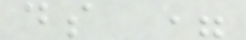ds =
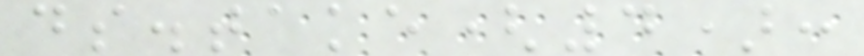ds.take(4):
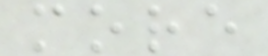more
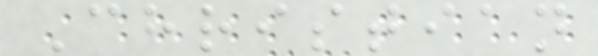Christian
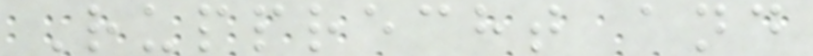Rupprecht and
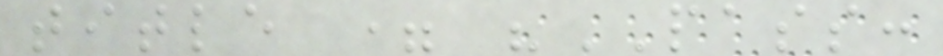title = "PASS:
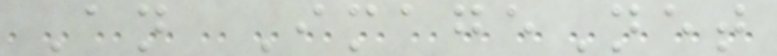An ImageNet
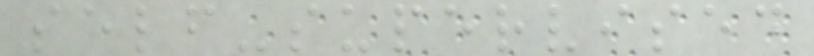self-supervised
